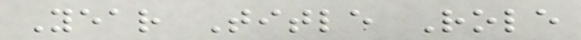Year Title Role
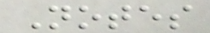Notes
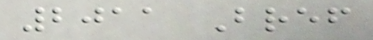2011 Bref
